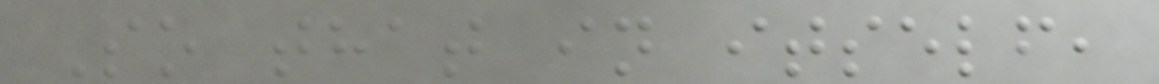So that in itself,
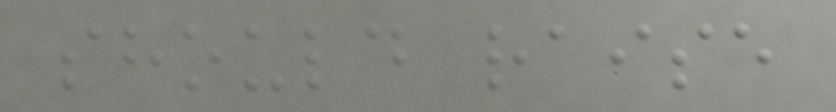should raise
